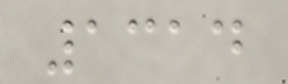1314
